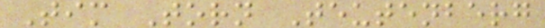Tim Torn Teutenberg
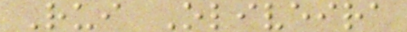Rui Oliveira
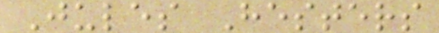Jules Hesters
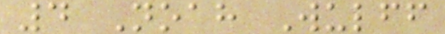4 Noah Wulff
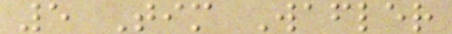5 Tim Wafler
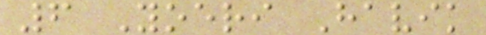6 Yoeri Havik
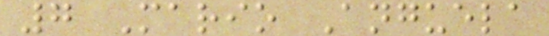7 Mario Anguela
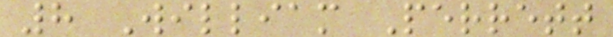8 William Perrett
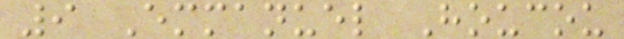9 Emmanuel Houcou
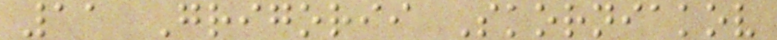11 Grigorii Skorniakov
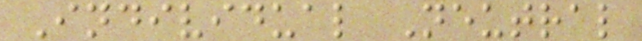Individual Neutral
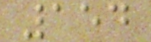154
